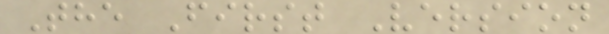The First Version
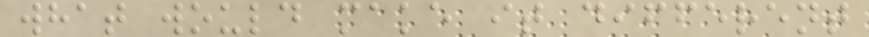what would make it different
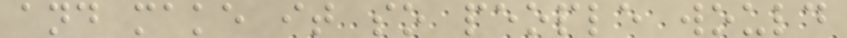and make it so people would
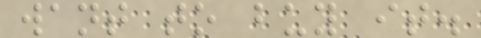want to buy it.
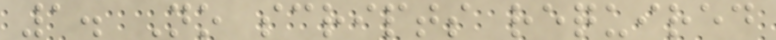1. No scripts required
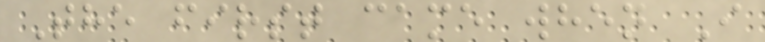The first came when I
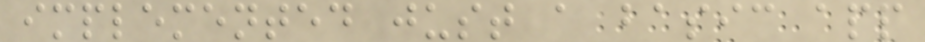implemented just a basic app
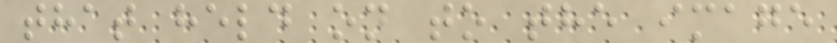that held on to the image
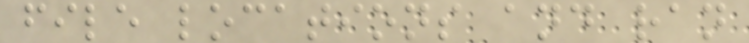file locations and ran
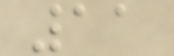11
